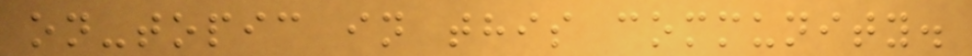on-topic in this community.
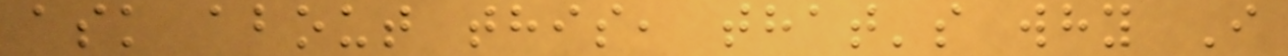ask about this, that's why I
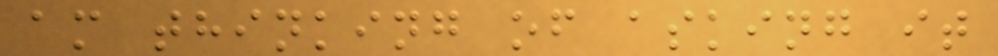am thinking of asking it
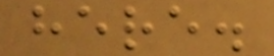here.
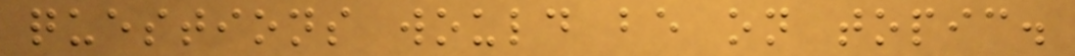questions would be on topic.
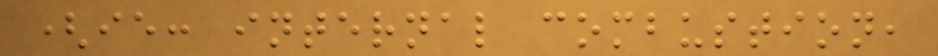(ie: internal combustion,
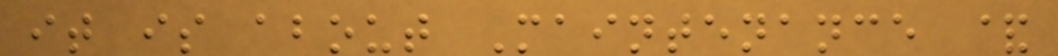it is about Maintenance &
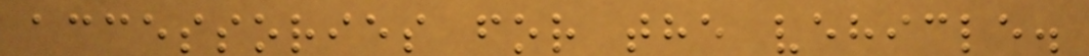accessories for the vehicle.
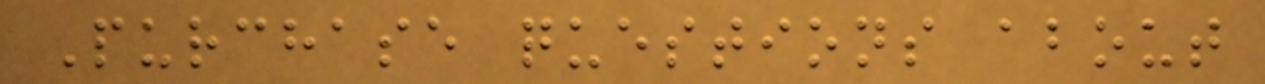Purchase questions about
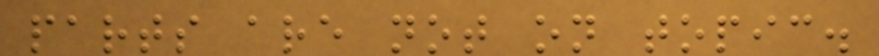parts are not on topic.
